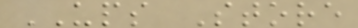UPS Store
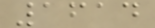1614
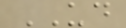UD
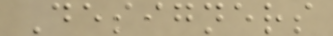Designers
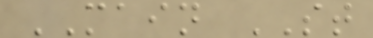MAIN ST
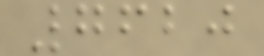7620
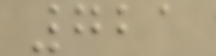721
